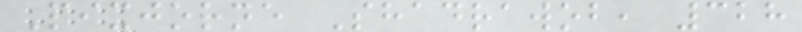Pixjorne Shadrawob, 328
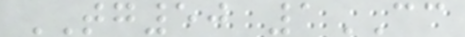TG50 1CC
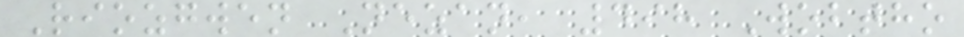Riozgwen Nezan, 498 Wobtho
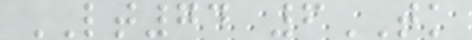LT74 6TK
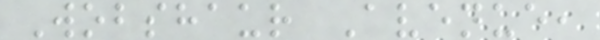Wobshaur Avenue,
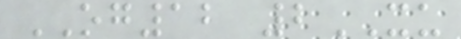OG12 2XU
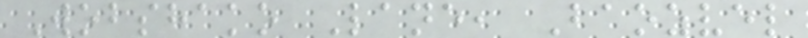Wobshako Lane, Baozvel
